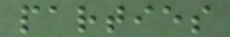parties
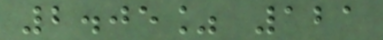2.05% 121
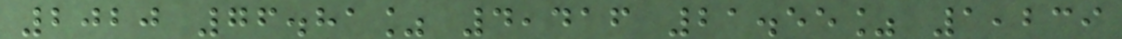2020 76.81% 4,416 21.55% 1,239
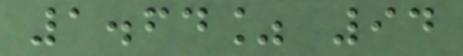1.64% 94
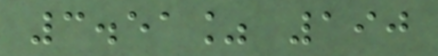3.51% 190
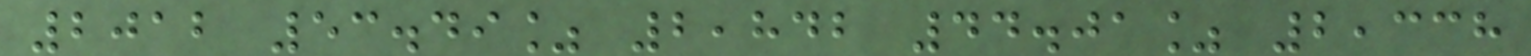2012 53.49% 2,842 44.01% 2,338
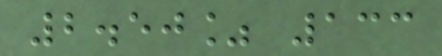2.50% 133
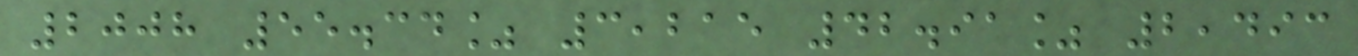2008 55.34% 3,215 42.91% 2,493
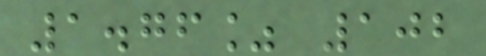1.76% 102
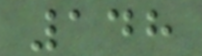148
